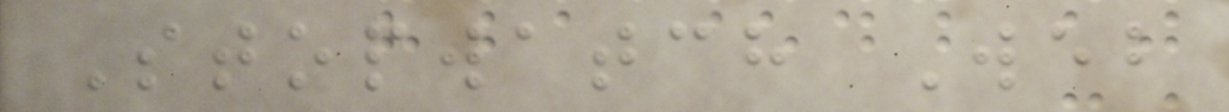Stopwatch Web
